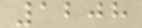1208
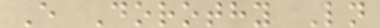E Dorothy Ln
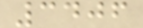3406
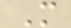M
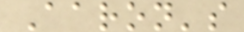Aaron's
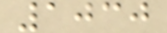1030
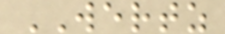WERTZ
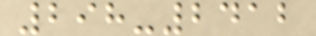298-2412
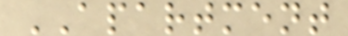APARTMENT
